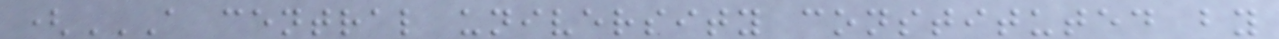(A CENTRAL UNIVERSITY CONSTITUTED BY
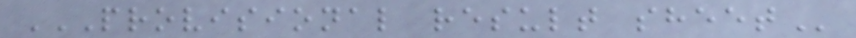PROVISIONAL RESULT SHEET
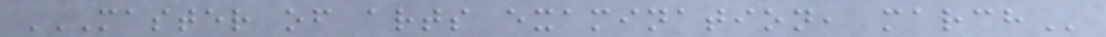MASTER OF ARTS EXAMINATION, MARCH
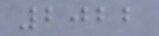2022
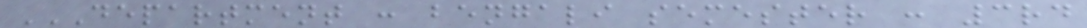DEPARTMENT : BENGALI SEMESTER : 3RD
